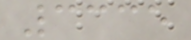3335
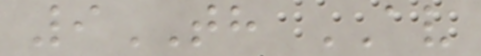9TH AV
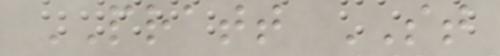PRATT ST
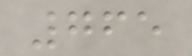765
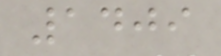1409
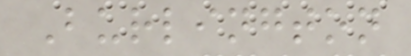Burlington
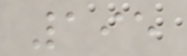195
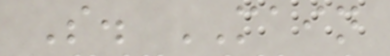S. MAIN
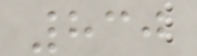830
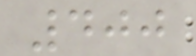400
